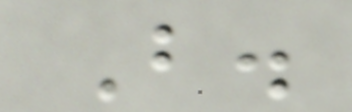B.
